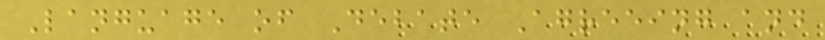Language of Debate Agreeing and
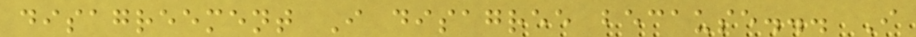disagreement I disagree because... I
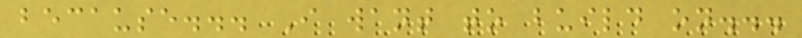because... I want to build on...
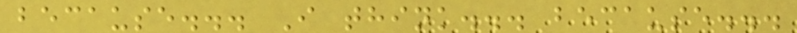because... I think... because...
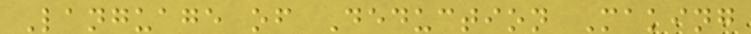Language of Deduction Making
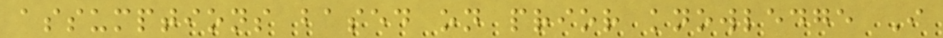assumptions based on prior knowledge I
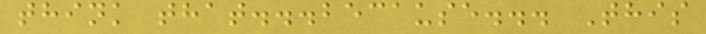think that...because... This
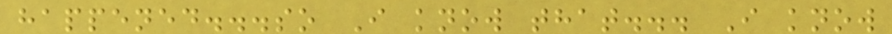happened...so I know that... I know
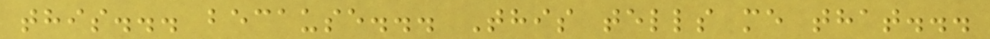this... because... This tells me that...
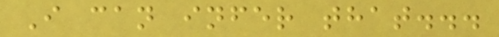I can infer that...
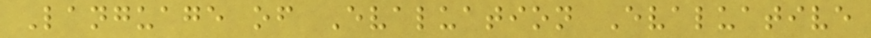Language of Evaluation Evaluative
